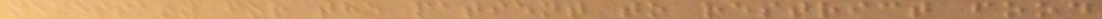necessary for the patient to restrict food
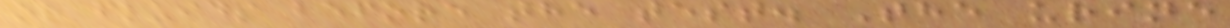or fluids before the test. The urine
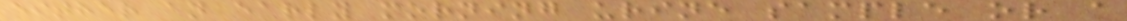either an early morning urine sample or a
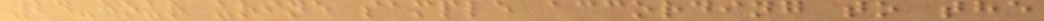24-hour urine sample according to the
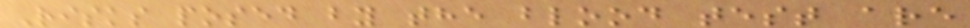Risks posed by the blood test are
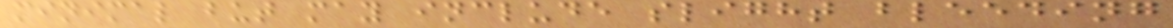minimal but may include slight bleeding
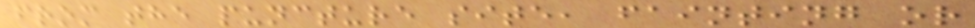from the puncture site, fainting or
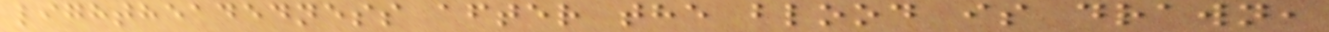lightheadedness after the blood is drawn,
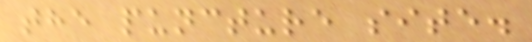the puncture site.
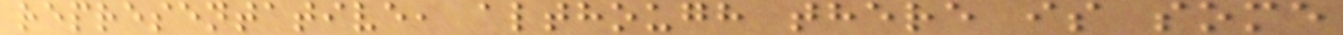representative, although there is some
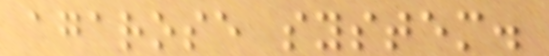agarose system.
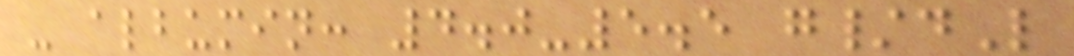- albumin: 4.0-5.5 g/dL
